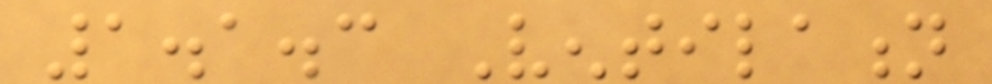1.1.3 Ventilation
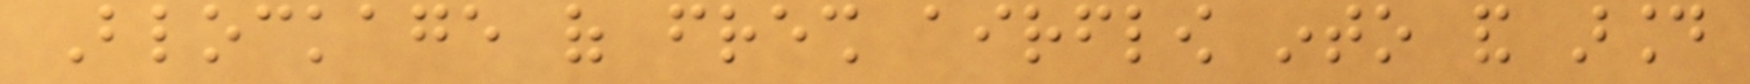Blockage of fresh airflow into and around
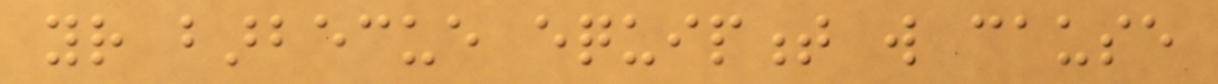your barbecue equipment will cause
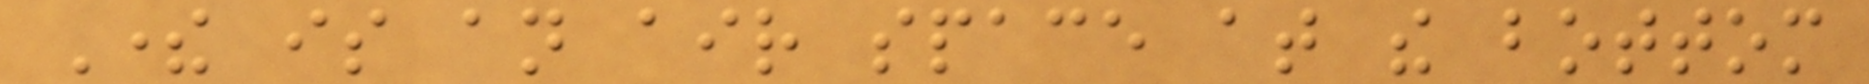There is an air space at the bottom
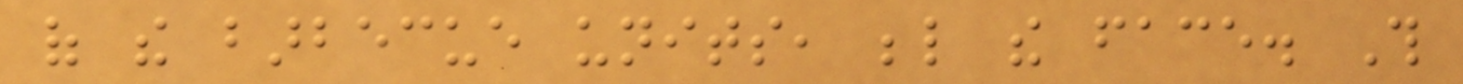of the barbecue units, below the face. This
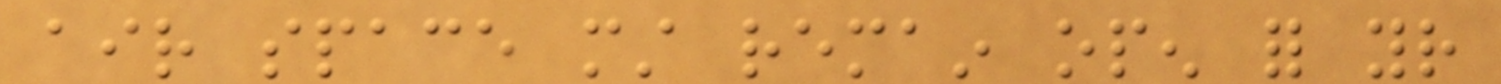air space must remain open for your
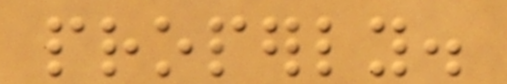properly.
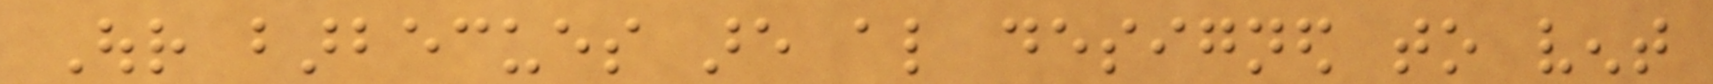Our barbecues are also designed to vent
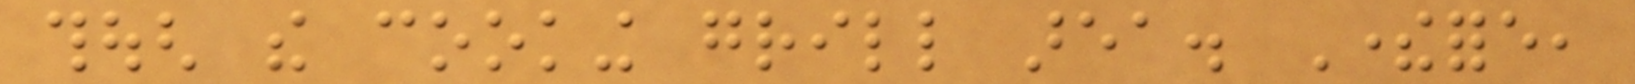though the cooking grill area. Therefore,
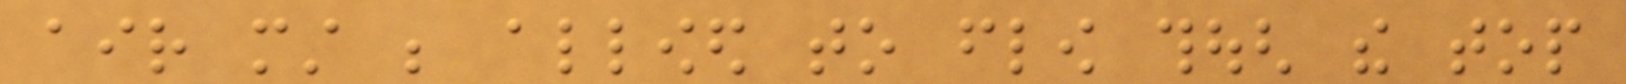air must be allowed to flow though the top
